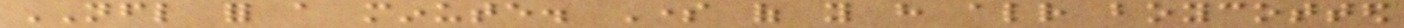NFL for a minute. Some of you have already boycotted
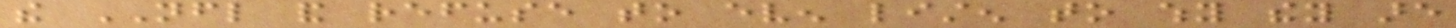the NFL and refuse to even listen to why they are
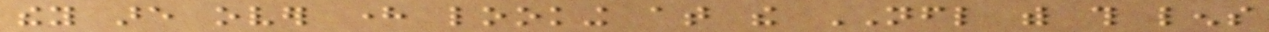they are over here looking at the NFL with this lens
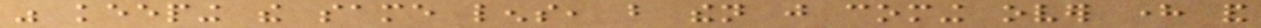was keeping the same lens, but then just coming over here and
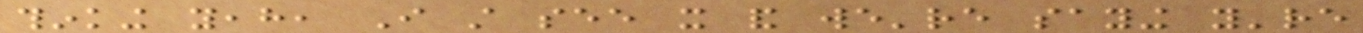thinking yeah, I still see it and we're saying you're
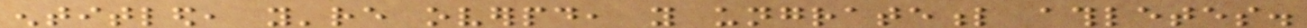entitled, you're overpaid, you ungrateful athletes.
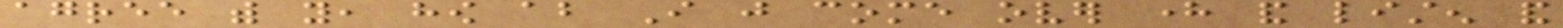agree with you, how about I just come over here and listen and
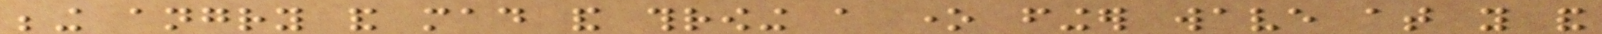being angry and mad and throwing a one finger wave at you and
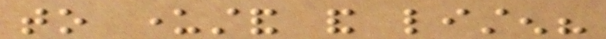to understand and listen?
